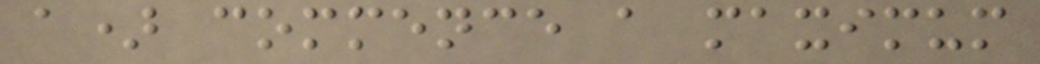a) commence a maximum
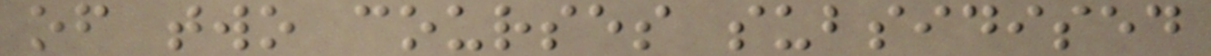of two courses subsidised
